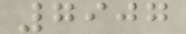7907
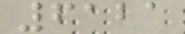6121
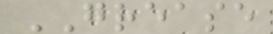GREASE
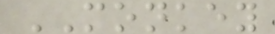MONKEY
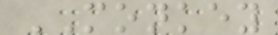MONKEY
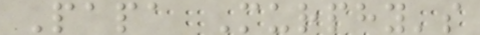Papa Murphy's
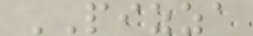PIZZA
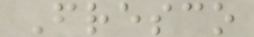Fresco
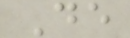De
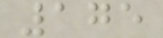175
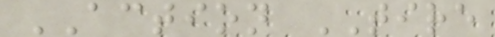ACTION TIRE
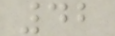42
